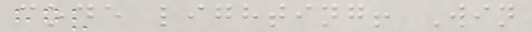code lighting! Win
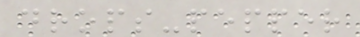drops-pepper
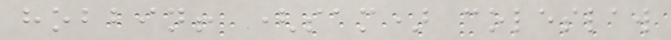hobbin! (sam) coleslaw
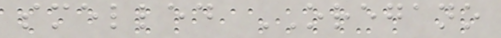smelled OREGANO
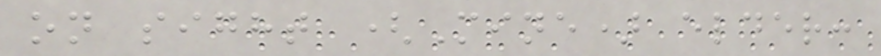on sight (Mine) elder:
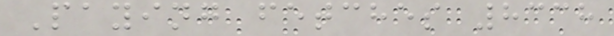Paying fetches 8338
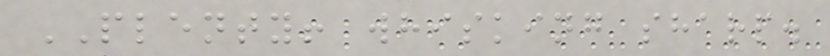PLENTY! whisking sharp.
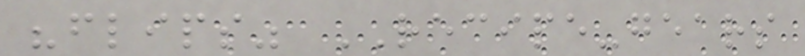"flips" RECIPE-gears
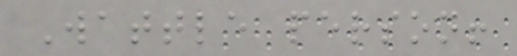Wattle person!
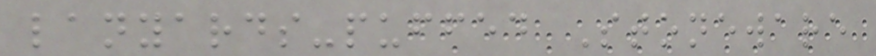lanyards-puffed Stoneware
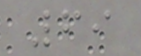69
